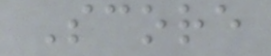Score
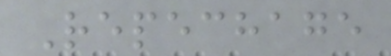Repechage
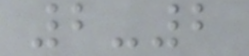2-2
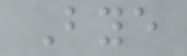Bye
